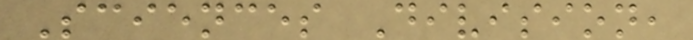Sciences Division,
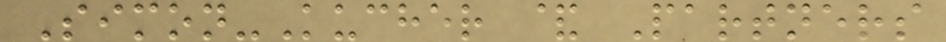Simon-Kucher & Partners
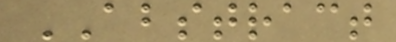ABSTRACT
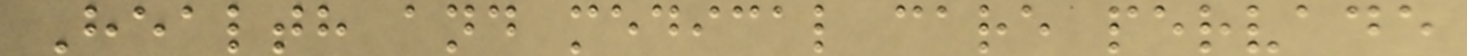Health and medical care pervade
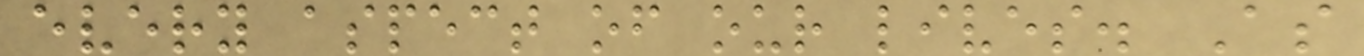every aspect of our lives. As
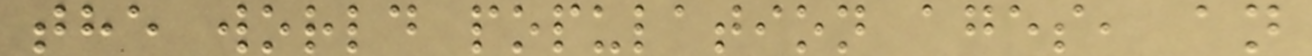the world population ages, an
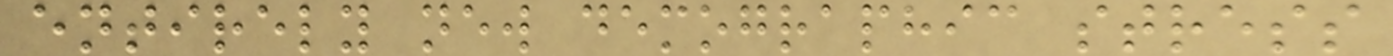entirely new demographic stress
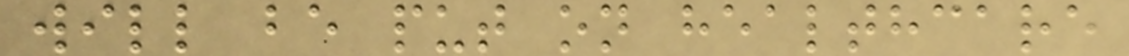will be put on healthcare
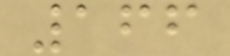166
